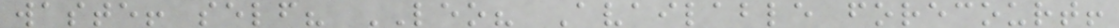waste! self? LEO? Available forecourt!
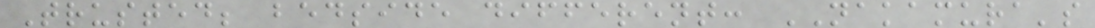Trusted; bedside different: NAKAMURA's
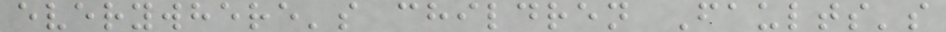everywhere's children Faults's
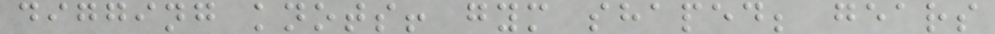digging knots! gym shaped; gears
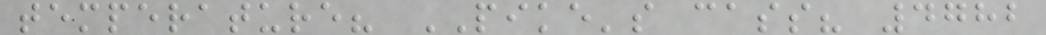temperature? PIKE's cass? 4782
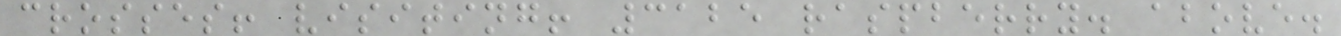crosses! visiting! 3125 raspberry. above.
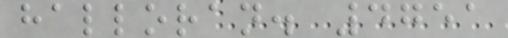halloran. 4751
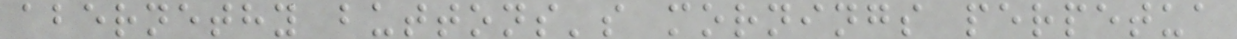abernethy buttons's mornings perpetua
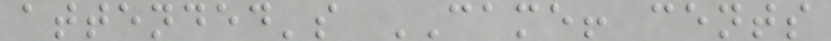attended's CAME! cents
